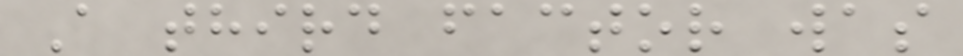A third factor was
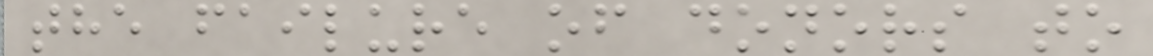the failure of donors to
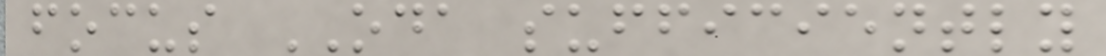focus ODA sufficiently
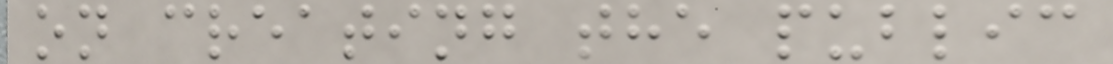on creating the public
